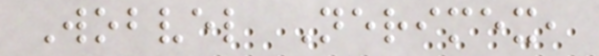Wobvel Nerimex,
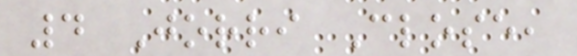4 Jorri Close,
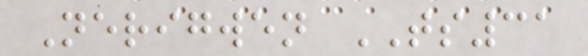Nerigwen TS31
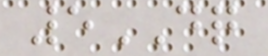5DQ
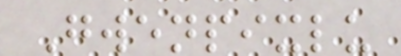Gwenpixlu
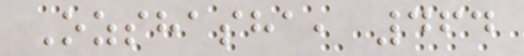Ozshasha, 464
